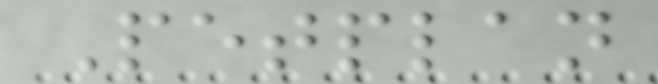Petplan
